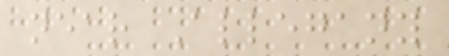near Allegany
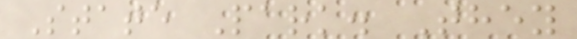State Park. They
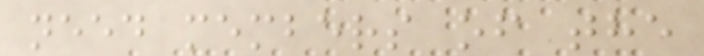need members of the
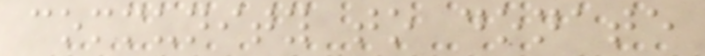community to donate
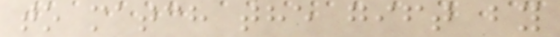to match the gift by
